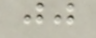jj
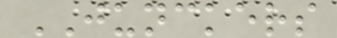JUNCKERS
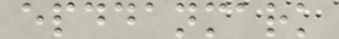epddanmark
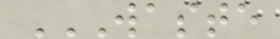WASTE
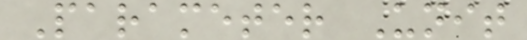Parameter Unit
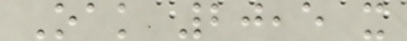Oak 20,5 x
